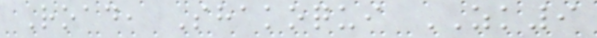Road, Shakoqui ZK9
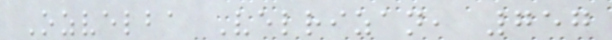Ozvelba Velrizan, 757
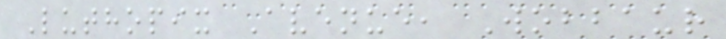Luthopix Avenue, Wobbaur
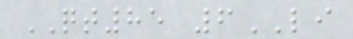QT85 6LI
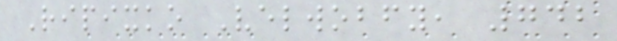Ripixko Velwobfy, 742
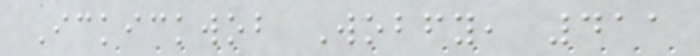Ickickwob Wobfy, 411
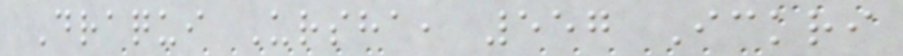Draqui Ursha, 557 Ickri
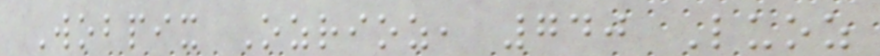Wobpix Ozrioz, 740 Luoz
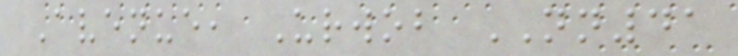Avenue, Urwob NN41
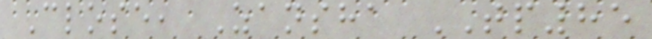Close, Zansha TP85
